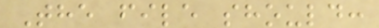The file should:
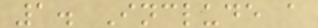1. Include a
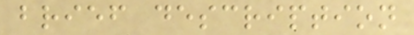brief description
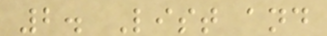2. List and
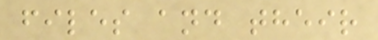files and their
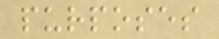purposes
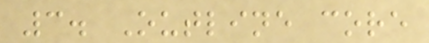3. Outline core
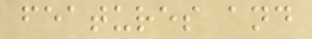features and
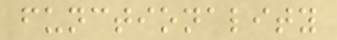functionality
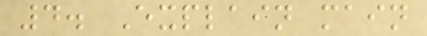4. Explain main
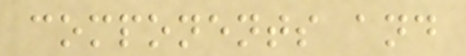components and
